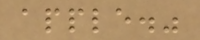apple."
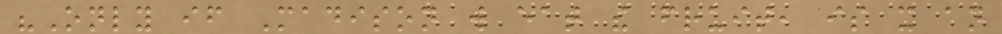"Only if Madison will eat the fruit, is it an
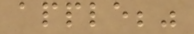apple;"
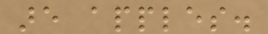are apples.
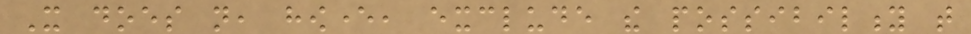It does not, however, exclude the possibility that
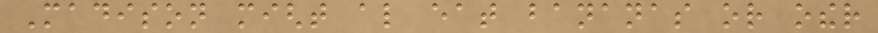Madison might also eat bananas or other
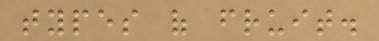types of fruit.
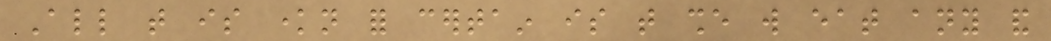All that is known for certain is that she will eat any and
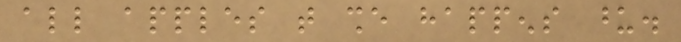all apples that she happens upon.
